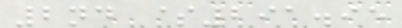2nd $291.95
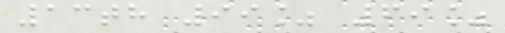13th 99% 69%
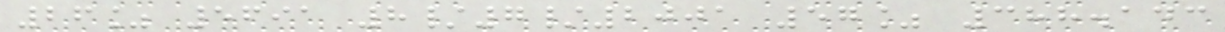26% 5691 8/7/2001 57% 388.143
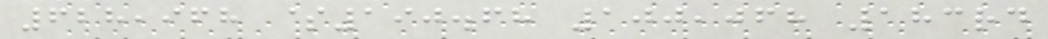628,968 $190.68 100,068 183rd
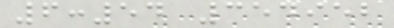6:54 354952
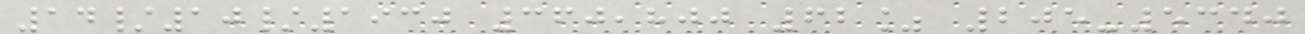14/10/1930 360,800 62% 205-5340
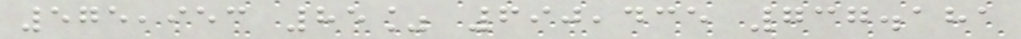575,953 85% 690,435 737.181
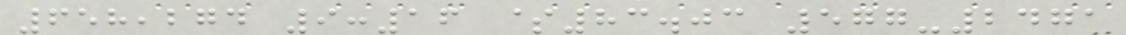658,274 9:16 $83.03 577-2471
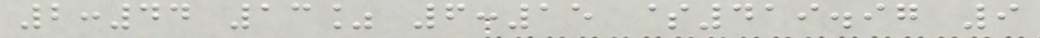2:44 13% 6:15 $419.97 9
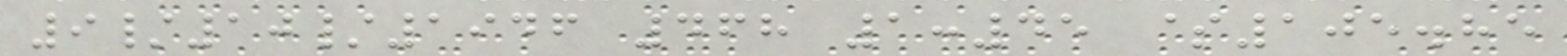9/10/1946 468 1:45 $105.85
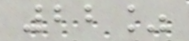22%
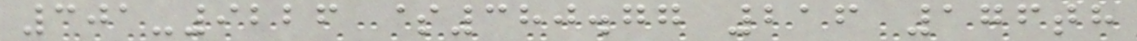301-9226 $380.77 216 176th
